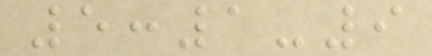5:1-9
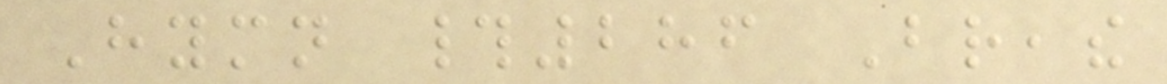Hymn #286 Breathe
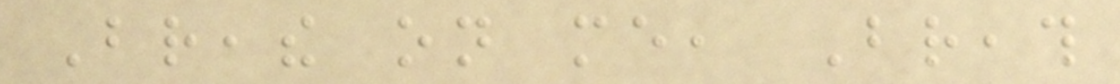Breathe on me, Breath
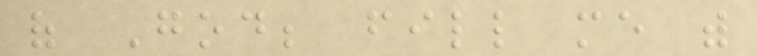of God; fill me with
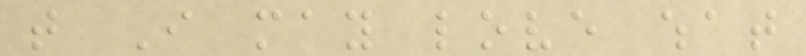that I may love what
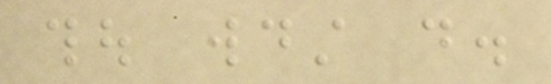thou wouldst do.
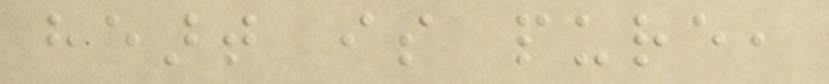heart is pure,
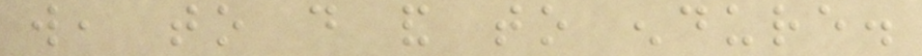will, to do and to endure.
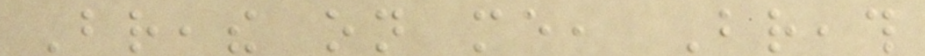Breathe on me, Breath
